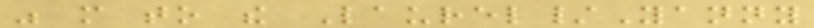was more to the Laurel/Yanny
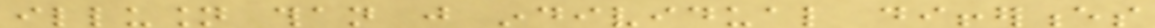illusion than just individual differences
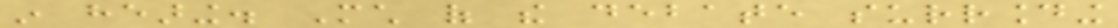in hearing. Much of the debate surrounding
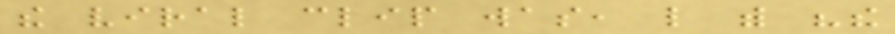the viral clip was, like with "the
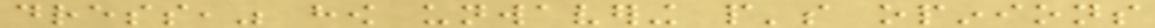dress," how unwavering people's opinions
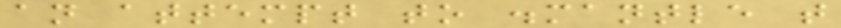an attempt to dismantle that
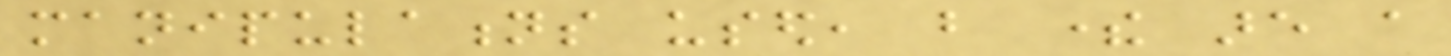manipulations used, but there are a
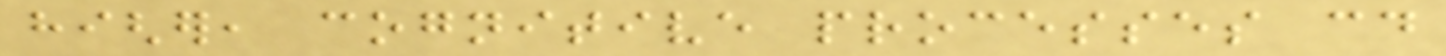higher, cognitive processes could
